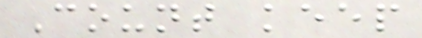Count keep
